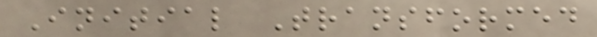Initial Transformed
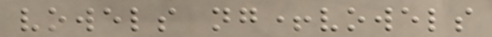vowels ng+vowels
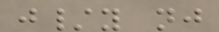j/y nj
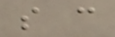s c
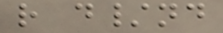r d/nd
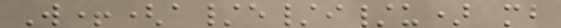W+(a/e/i/u) mb
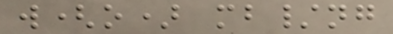w(o) mb/ng
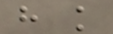h k
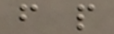f p
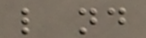l nd
